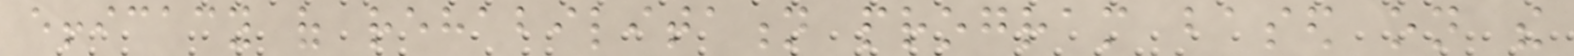efficacy of rehabilitation program based on the
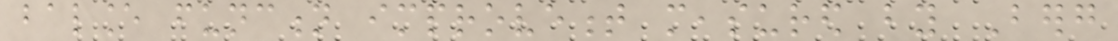balance function improvement measured by Berg
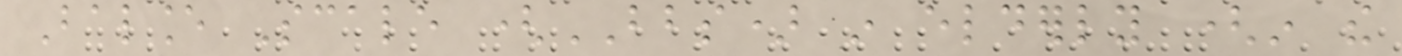Balance Scale (BBS) in elderly (in the
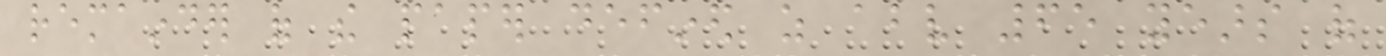remainder of the paper defined as above 65 years of
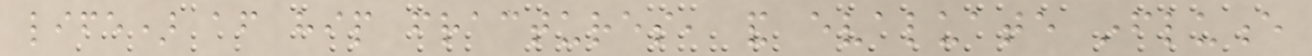life) after hip fractures, and evaluate influence
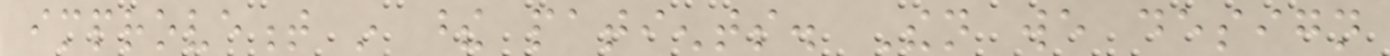improvement in these patients. Then we design
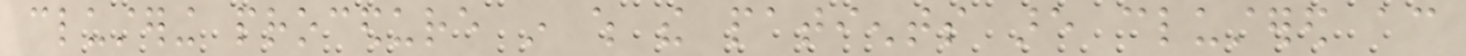clustering procedure in which the patients are clustered according
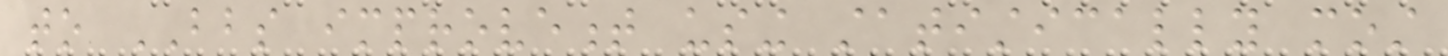to BBS improvement using statistically most
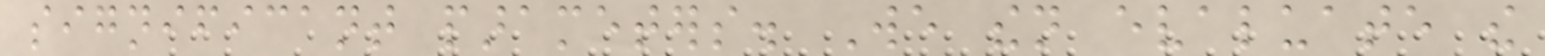significant parameters. We then evaluate the
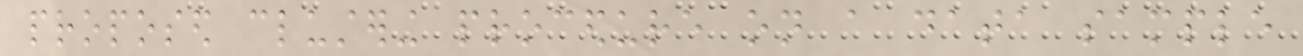proposed clustering procedure on a data sample
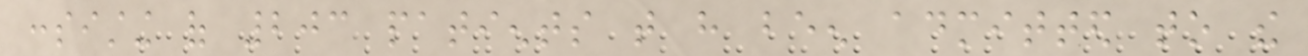consisting of 203 patients that have been admitted to the
